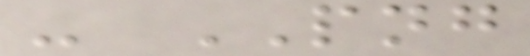- PNG
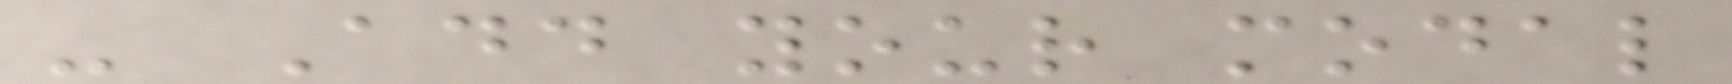- Add your modal
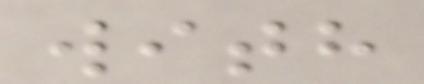with
